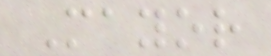Mayor
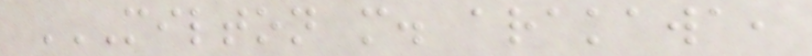MILTON M. ARAKAWA,
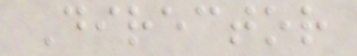Director
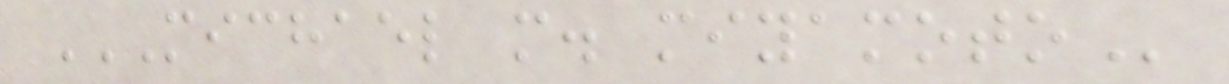MICHAEL M. MIYAMOTO
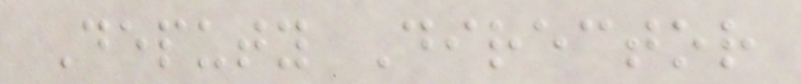Deputy Director
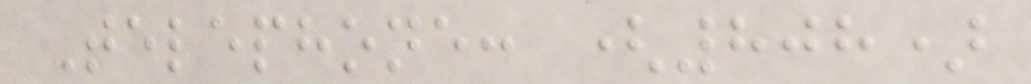Telephone: (808)
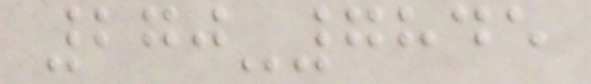270-7845
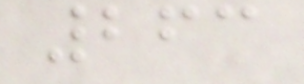263
